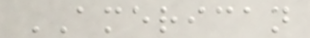AMERICAN
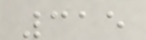315
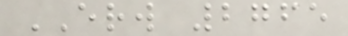ERW 2765
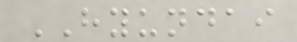HYUNDAI
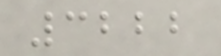3222
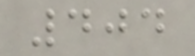404
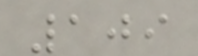109
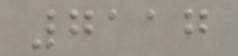7117
